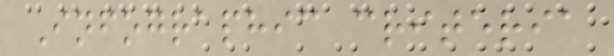Infographic criteria
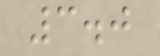3.0
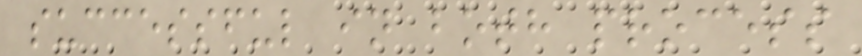successful in both process
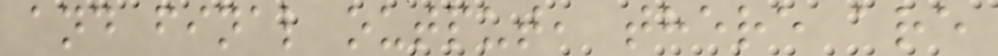and final output, there are
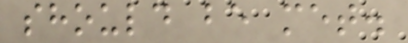should be met.
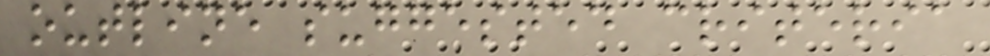outline suggested criteria
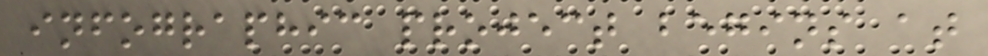infographic project begins at
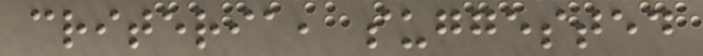criteria, suggested
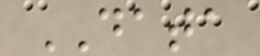DATA
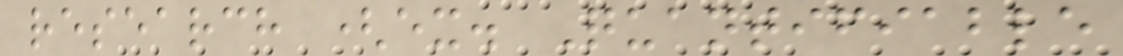research (ex. Quantifiable
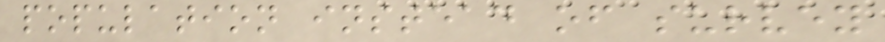population instead of survey
